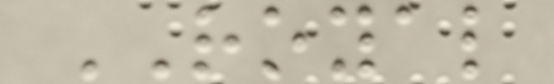ROYAL
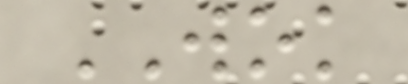WOK
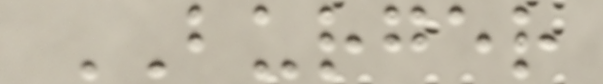BURGER
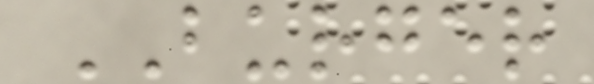BURGER
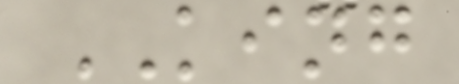KING
